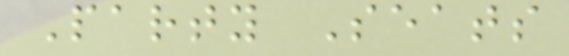Party Seats
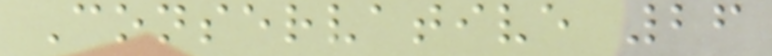Conservative 26
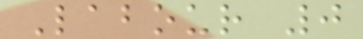Labour 0
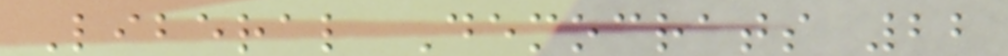Liberal Democrats 22
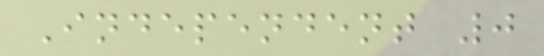Independent 0
